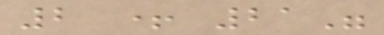2 + 21"
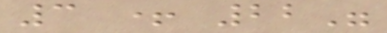3 + 22"
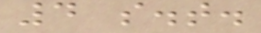4 s.t.
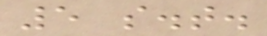5 s.t.
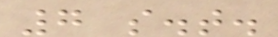7 s.t.
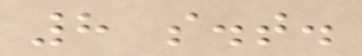8 s.t.
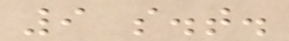9 s.t.
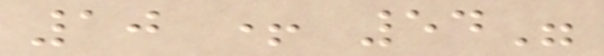10 + 54"
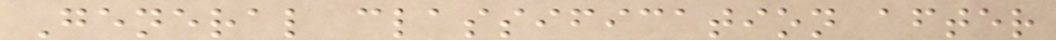General classification after
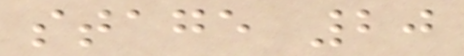stage 20
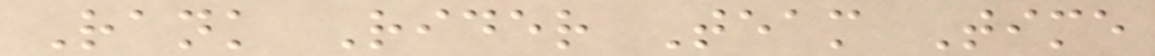Rank Rider Team Time
